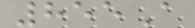855A
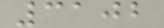3102
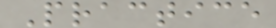Practice
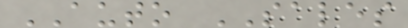AUTO SALES
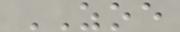ZOE
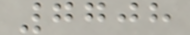7708
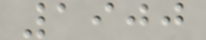1900
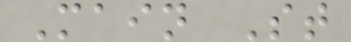Main St
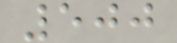500
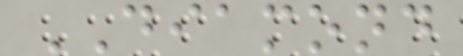DIAMOND
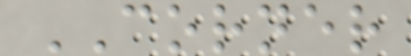CORNER
